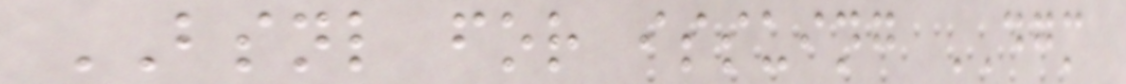BSNL for issuing DGM
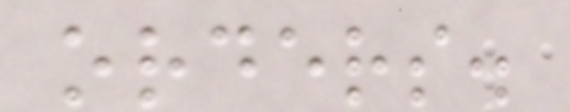orders.
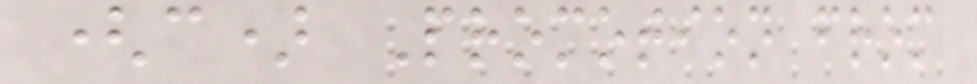(c) Promotion from
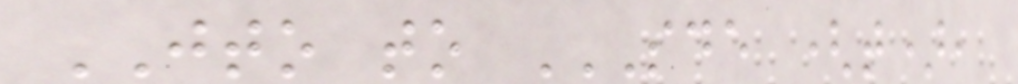JTO to SDE (T),
